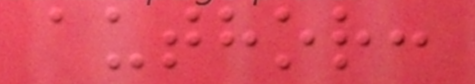author:
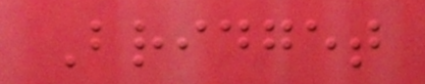Bridget
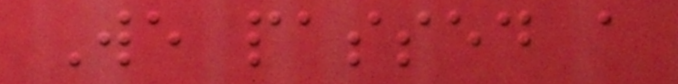We passed a
